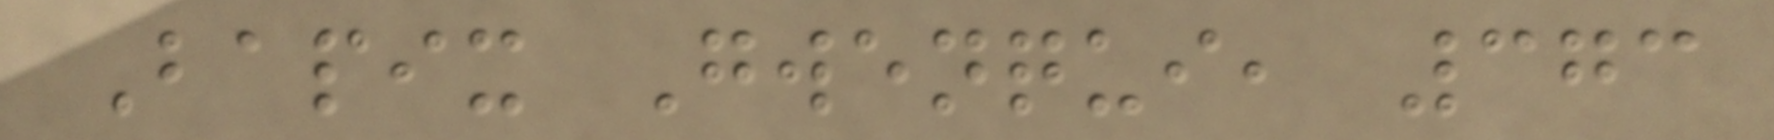Bapix Gwenqui, 373
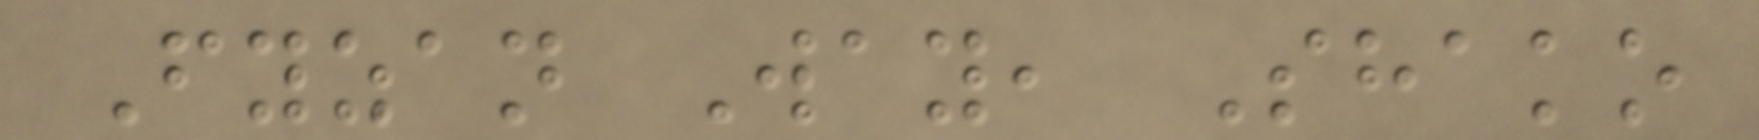Fyzan Way, Shako
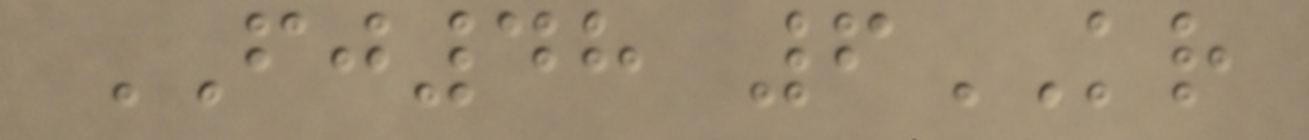FJ48 6KR
